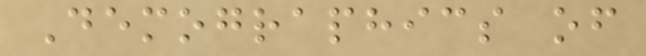Demographics of
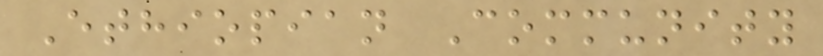Ethiopian Community
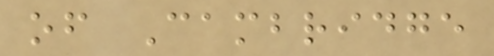of Cambridge
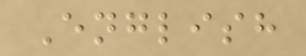English
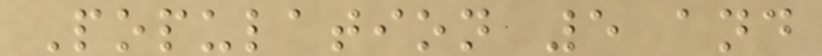Population 5 and
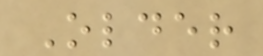Older
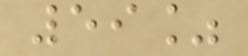59%
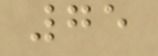75
